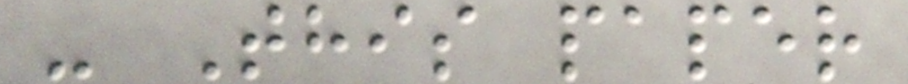- This paper
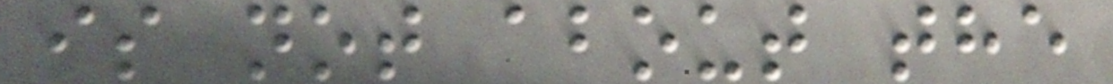is not about the
